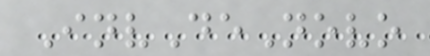InvDeNovo
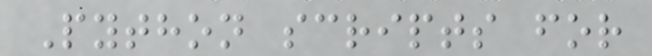Python scripts for
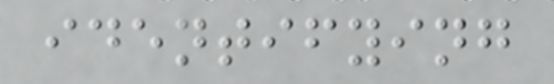identifying
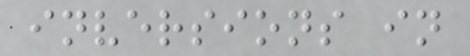inversions in
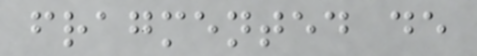fragmented de
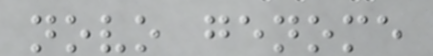novo genome
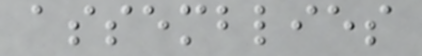assemblies
